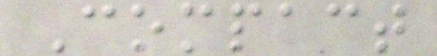Compact
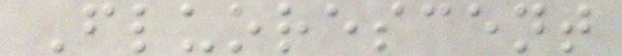Fluorescent
